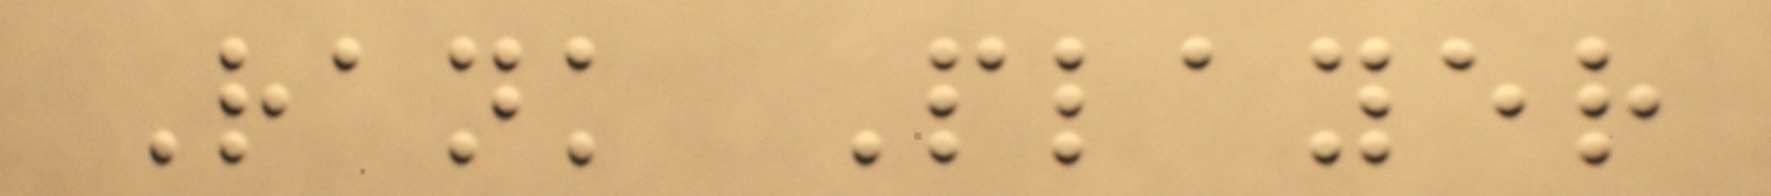Rank Player
